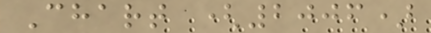Chart (2006)
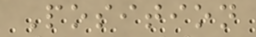Position
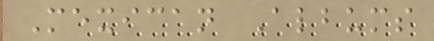Mexican Albums
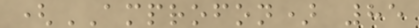(AMPROFON) 85
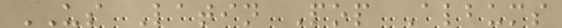US Latin Pop Albums
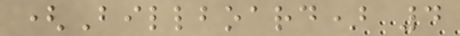(Billboard) 4
